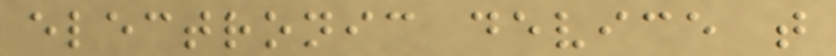electronic device that
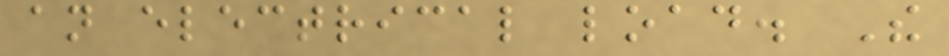an electrical load. The
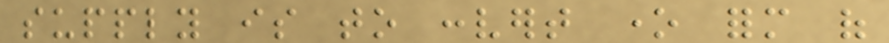supply is to convert one form of
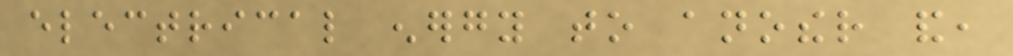electrical energy to another and,
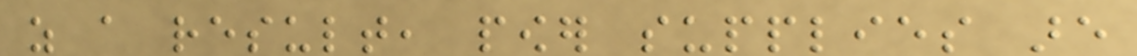as a result, power supplies are
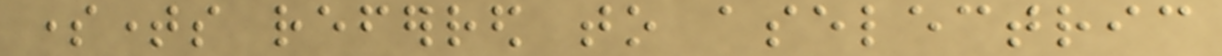sometimes referred to aselectric
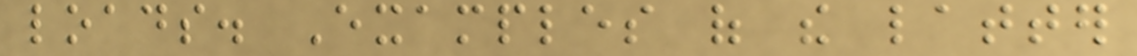loads. Examples of the latter
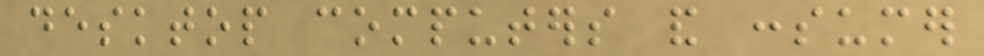desktop computers and consumer
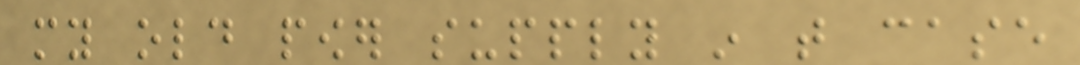my old power supply in that case
